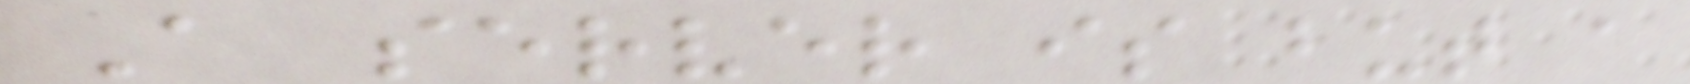A server is but a
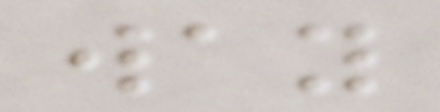way
